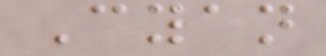Cyan
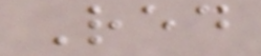Red
